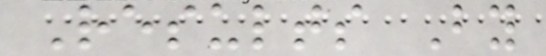Results By
